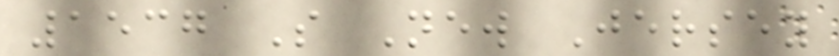1537 S New Jersey
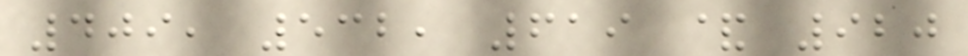409, 532, 619 & 920
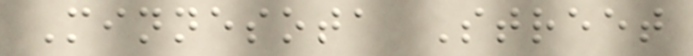Minnesota Street
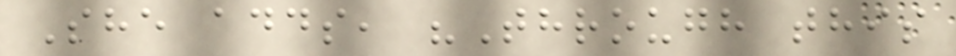She adds, "Through this
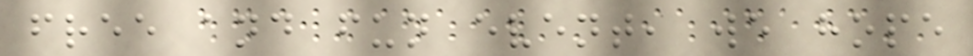free and fun event, we hope
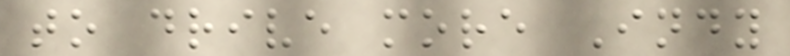to drive more Indy
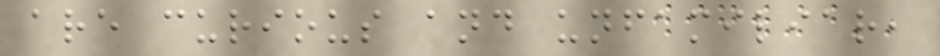are curious and unfamiliar,
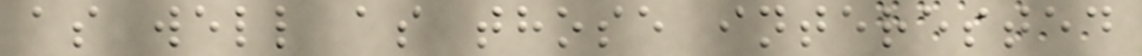as well as those interested
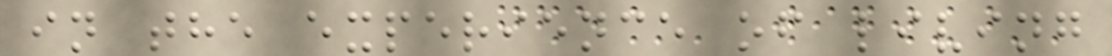in the experience of living
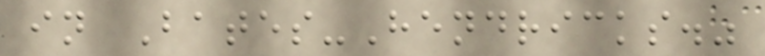in Bates-Hendricks."
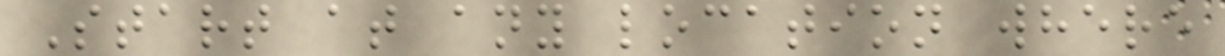Start at any location where
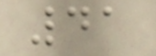41
